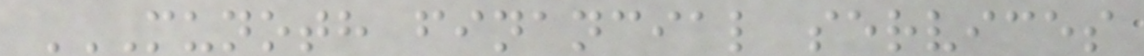MUNOTH FINANCIAL SERVICES
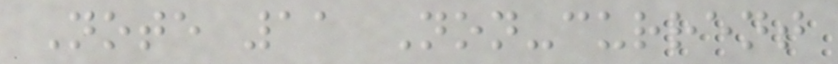Note 11 Non-current
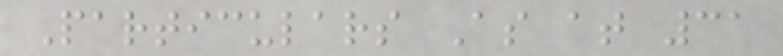Particulars As at 31
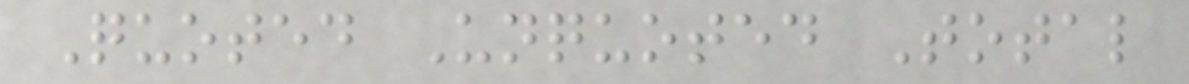Quoted Unquoted Total
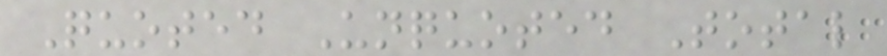Quoted Unquoted Total
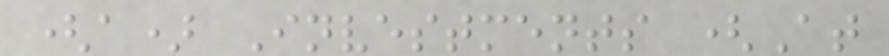(a) Investments (At
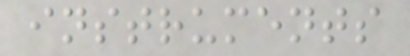instruments
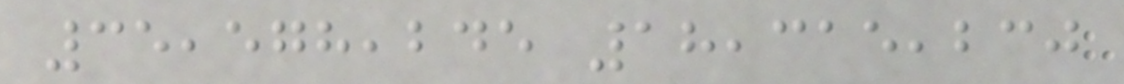35,578,245 18,315,230
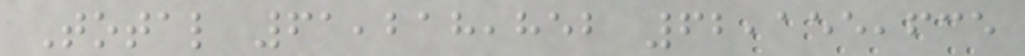Total 61,218,852 62,155,635
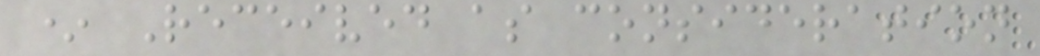* Received as consideration
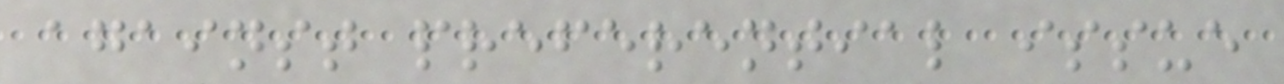against preferential issue
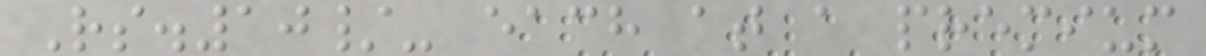Rs.10/- each at a premium
